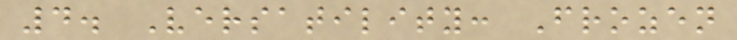4. Versatility: Frozen
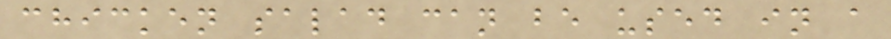chicken salad can be used in a
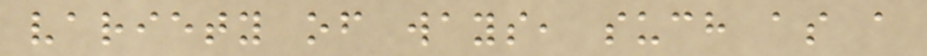variety of ways, such as a
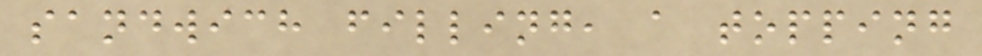sandwich filling, a topping
